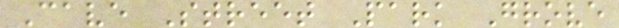Cave Street Park Grove
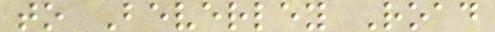to Beverley Road
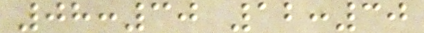08:30 12:30
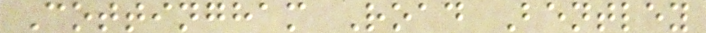Cottingham Road Bentley
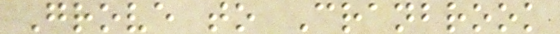Grove to Cranbrook
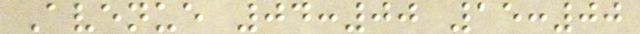Avenue 04:00 15:00
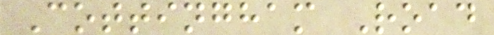Cottingham Road
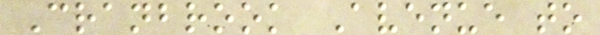Cranbrook Avenue to
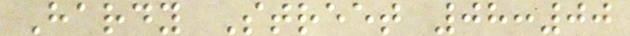Hardy Street 08:00
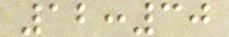12:30
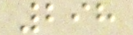298
